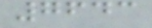7643
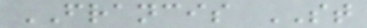FRANCIS ST
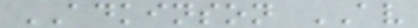ADKINSON AV
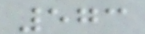573
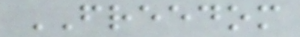FREEDOM
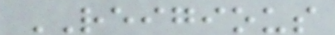REIGIOUS
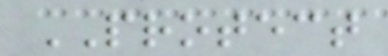PROTECT
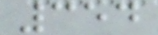354
